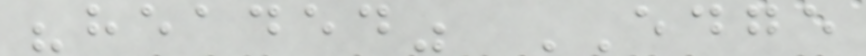"headed" EDGE
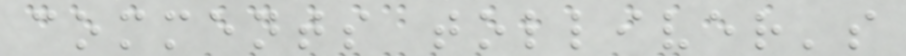comments tolliver's
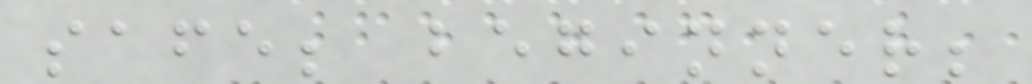safe; beginner;
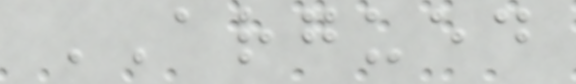ARGUED
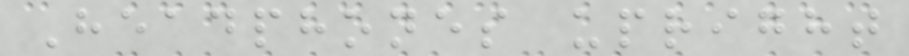Headphones upright
